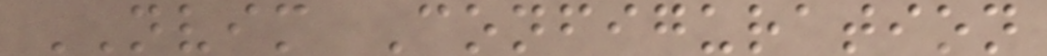NVIM Configuration
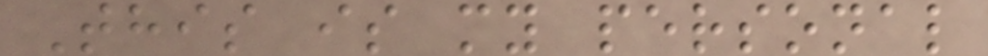This is my personal
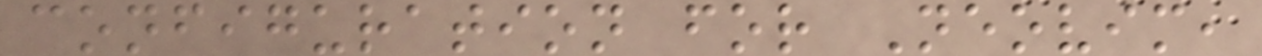configuration for Neovim,
